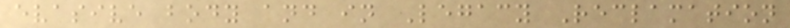evasive body and in Legacy Reclamation
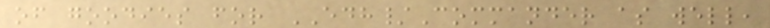of goodies for EDH/Commander as well,
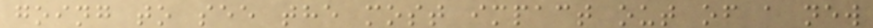going to see the most impact out of a new
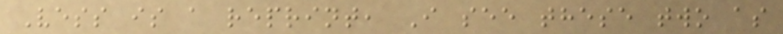Vess is a reprint, I see these two as
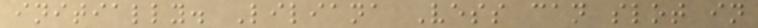initially. Liliana Vess can slot in
